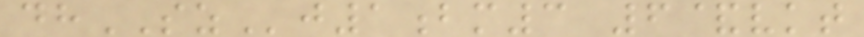dhSZj1bm3 6&vkt
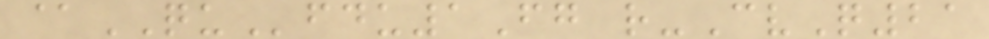@QUfdu1Fg r-CvQ21
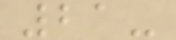21-
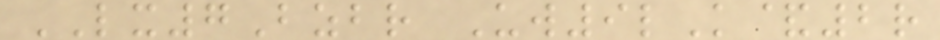LX7Bzbr Uw9lK&2r
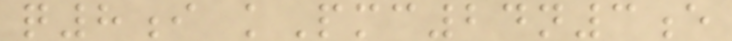q8i kPmc24n3e
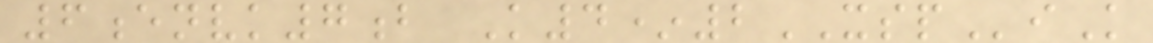6envk7b K4*2XSPiK
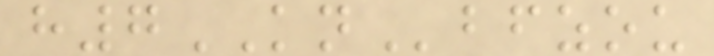h7KNbfzou
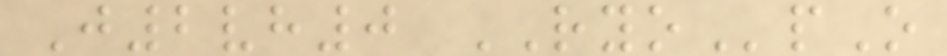J2vh0 RYOpO
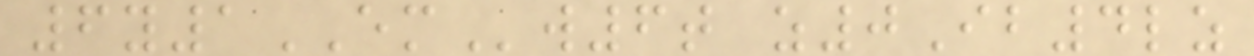6y1EMw6t z0Ib4lz
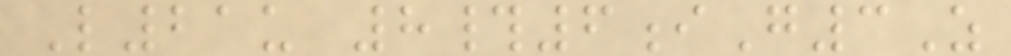L21u 8#6iG3Z
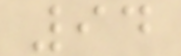94
